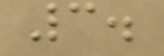3.
